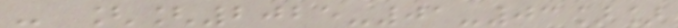- [[2025-01-03]]
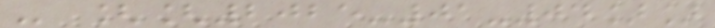- [[2025-01-04]]
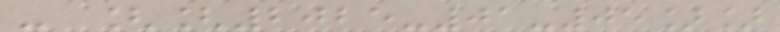- [[2025-01-05]]
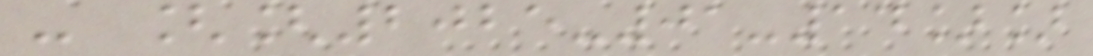- [[2025-01-14]]
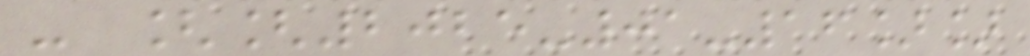- [[2025-01-16]]
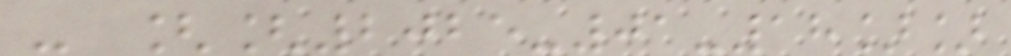- [[2025-01-18]]
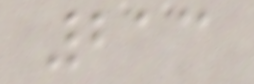213
